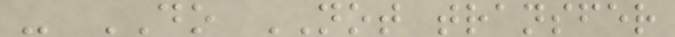- DO NOT transfer
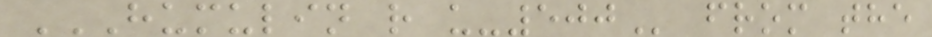HUMULIN R U-500 from the
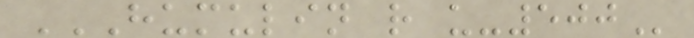HUMULIN R U-500
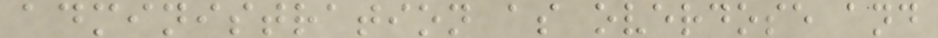administration as overdose and
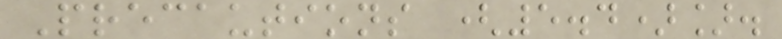Precautions (5.4)].
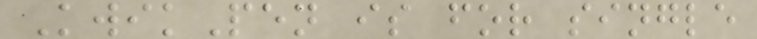KwikPen is for single
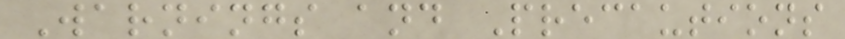Warnings and Precautions
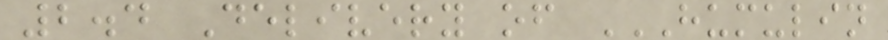2.4 Delivery of HUMULIN
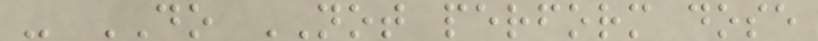- DO NOT perform dose
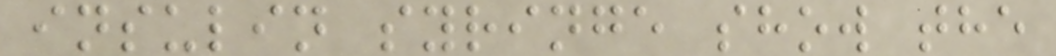insulin syringe show the
